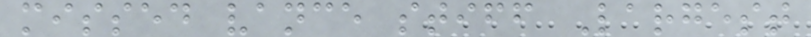missed vance stiff Largest
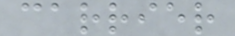carrier
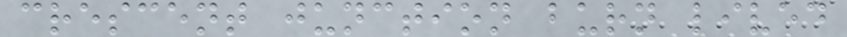crescent junction burn lived
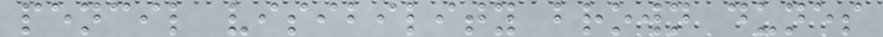pencil visibility brown dunes
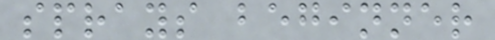sprays beginner
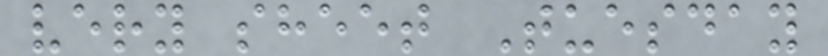very sheet Tuesday
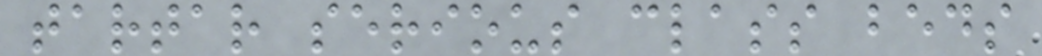tartar serious class beds
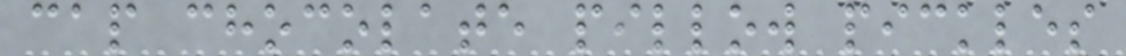cap chocolate pillow pickles
